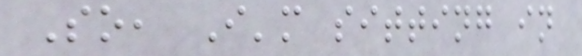So, I'm sitting in
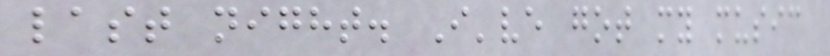last night. I've got my music
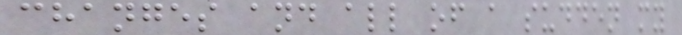changes and all of a sudden my
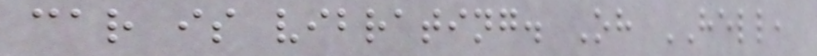car is vibrating. Oh HELL,
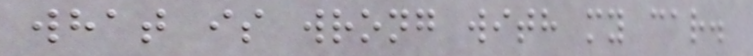what is wrong with my car.
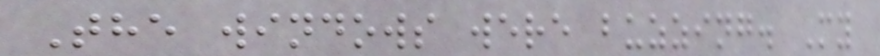The windows were buzzing. My
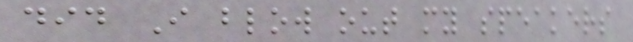did I blow out my speakers
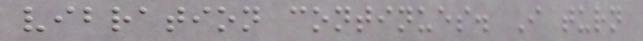vibration continues. I turn
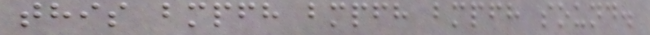this bmpfh bmpfh bmpfh sound.
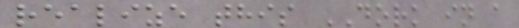realize this DORK in a
